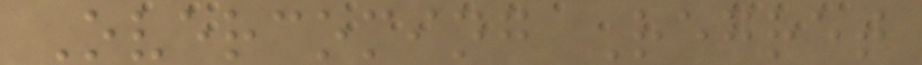Overcoming Regret
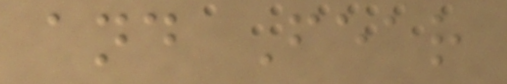and Fear
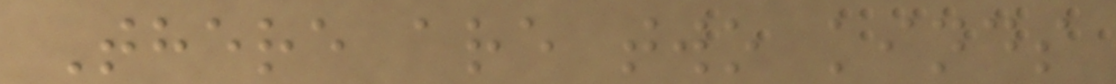There are two kinds
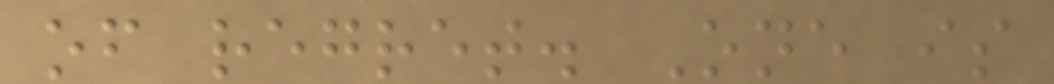of regret. One is
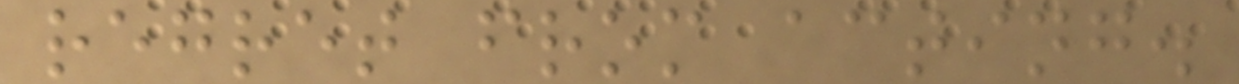regret from acting.
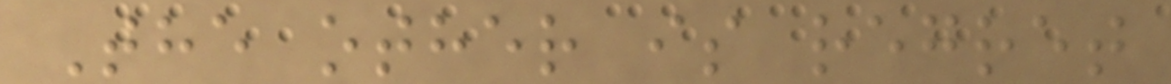The other is regret
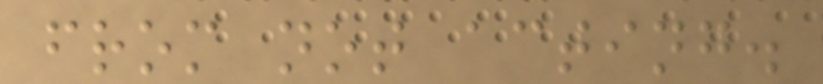from not acting.
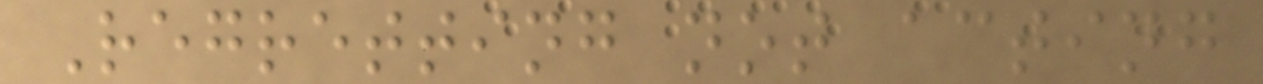Regretting not acting
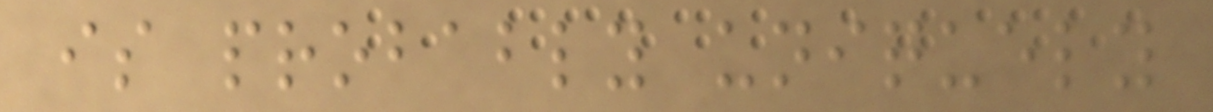is probably uniquely
